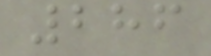286
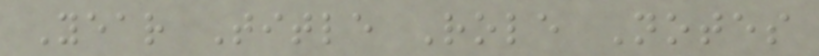Year Title Role Notes
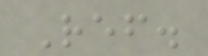Ref.
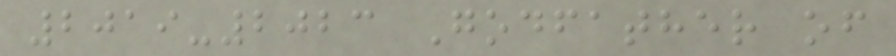2019-2023 Godfather of
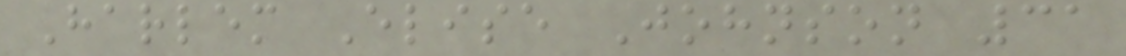Harlem Elise Johnson 31
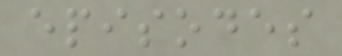episodes
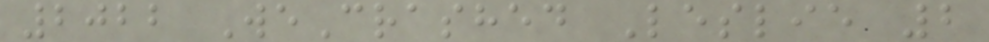2022 WeCrashed Leslie 2
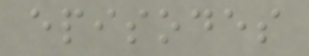episodes
